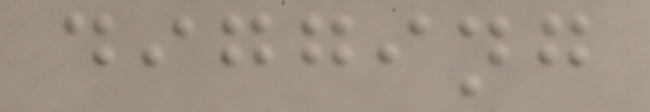digging
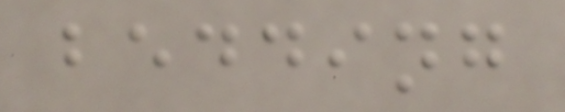bedding
